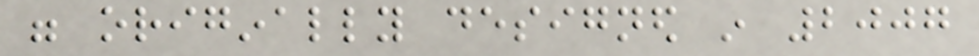were originally designed in 2007
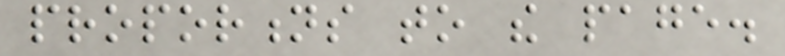proportions to the page.
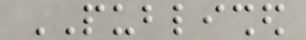PUBLISHED
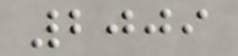2009
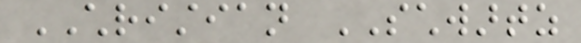CHRISTIAN SCHWARTZ
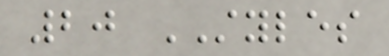20 STYLES
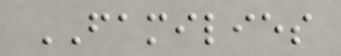FAMILIES
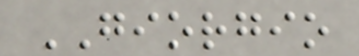GIORGIO
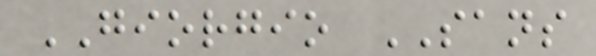GIORGIO SANS
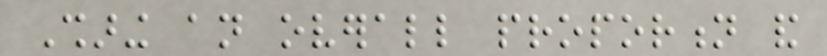Sharing an overall proportion and
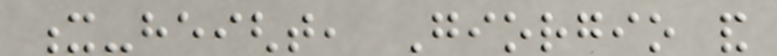x-height, Giorgio and
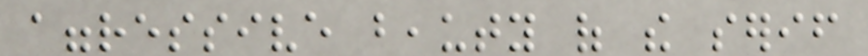aggressive beauty of the serif
